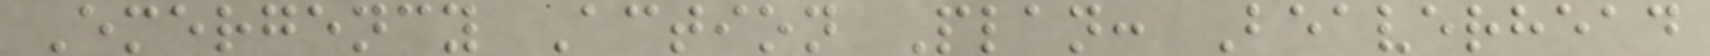Emergency Action Plan: Beaverhead
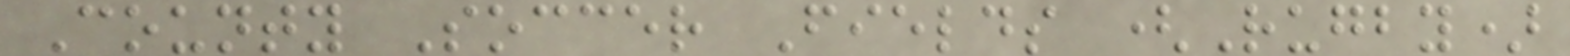County Soccer Fields (Rugby)
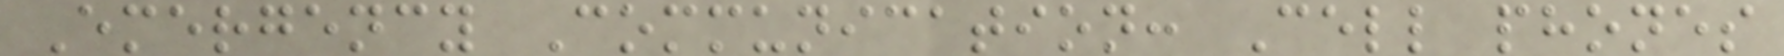Emergency Communication: Cell phones
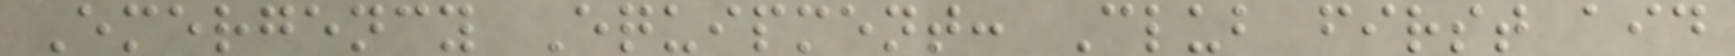Emergency Equipment: Club first aid
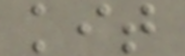kit
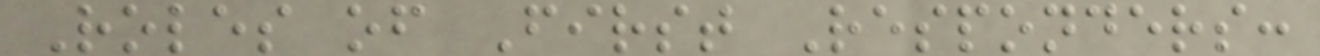Roles of First Responders:
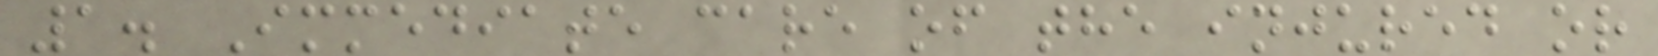1. Immediate care of the injured or
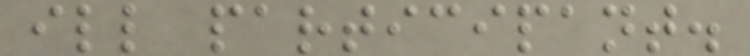ill participant.
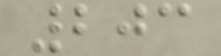203
